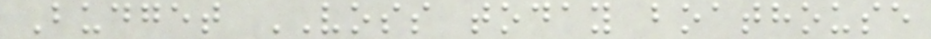Budget VOSS today boathouse
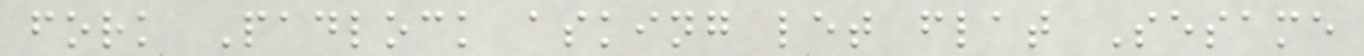fork Padlock asking let flat Sesame
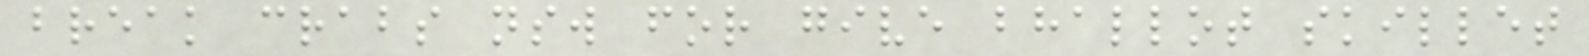break crabs nsw for give bhallot skillet
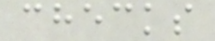checks
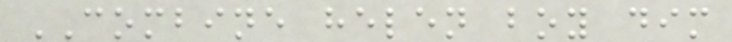COMBINE helen boy dim
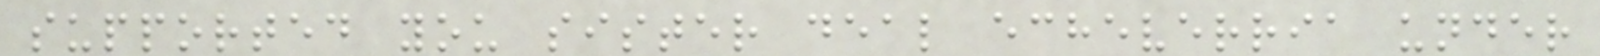supported you sister deal echeverria under
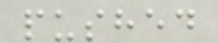pushed
